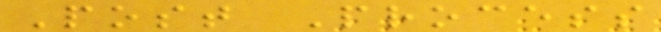Post Process
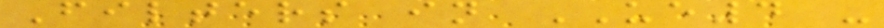Filters in UE4 -
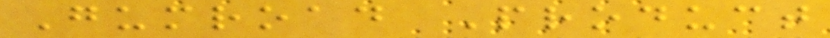Gumroad Product
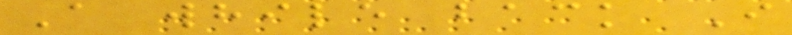A while back I
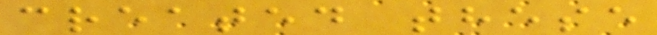created these
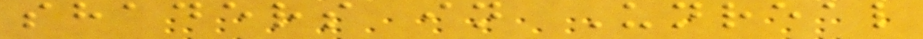shaders in Unreal
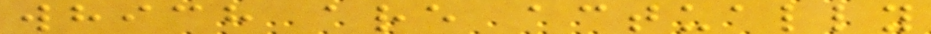which are actually
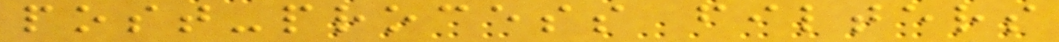post-process filters
